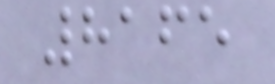8165
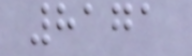8171
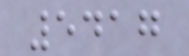5417
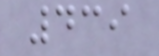439
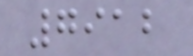7912
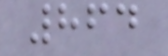864
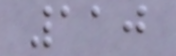110
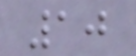10
